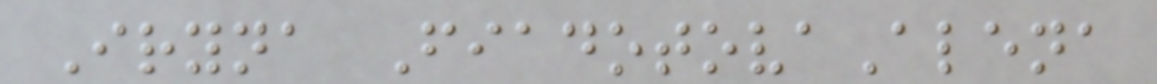Iryna FiadotovaAlena
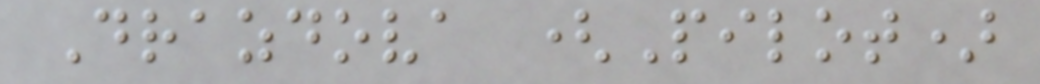Drazdova (Pilot)
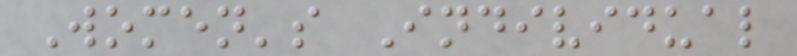Women's Individual
